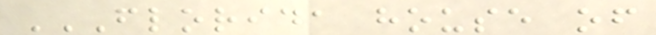FLORIDA HOUSE OF
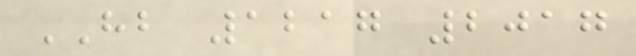HB 1217 2017
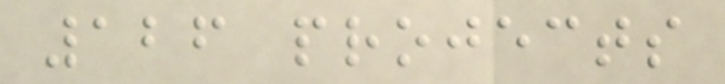126 projects
